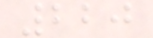220
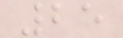25
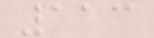113
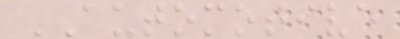AUTOMOTIVE
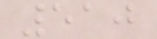510
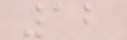12
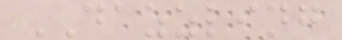DAZZLING
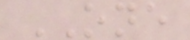ONE
